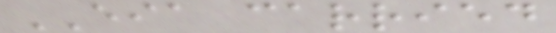EIA carried
